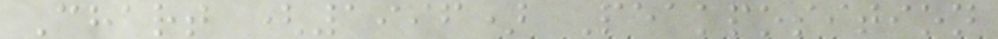Chart (1996) Peakposition
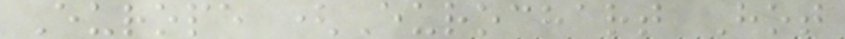Europe (Eurochart Hot
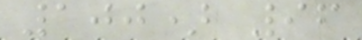100) 96
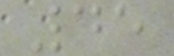45
